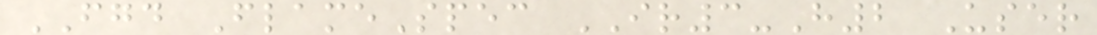FGD FlameSpec IR3-H2 User
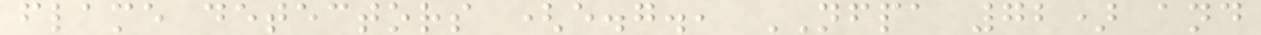flame detectors (e.g., NFPA 72) and
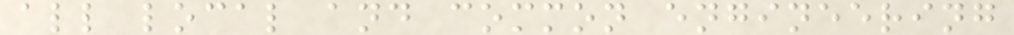all local and common engineering
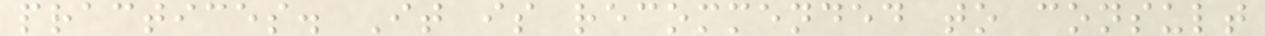practices. It is recommended to consult
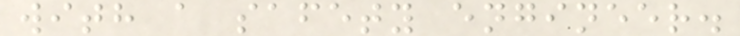with a safety engineer.
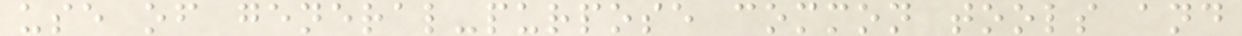use of general-purpose common tools and
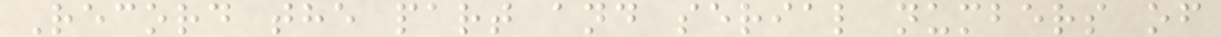Record the part and serial numbers of
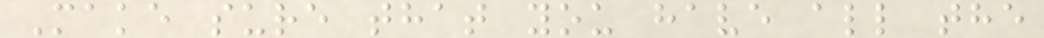Make sure that you have all the
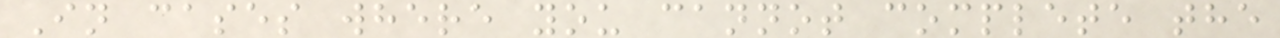In cases where you cannot complete the
